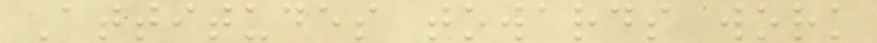Attitudes towards work
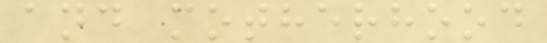and motherhood
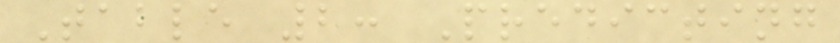Table 2: Predicting
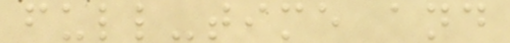full-time and
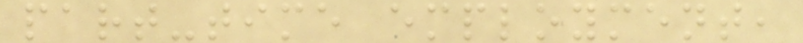part-time employment,
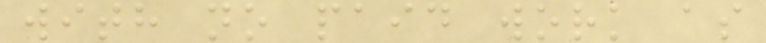with no paid work as
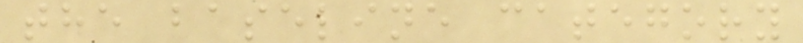the baseline category
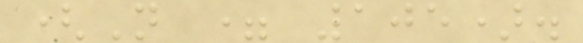(N = 105).
